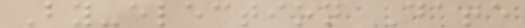By-election Date
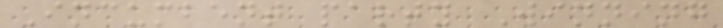Incumbent party Winning
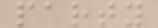party
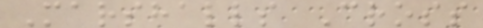Marshalls Cross
